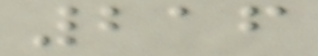216
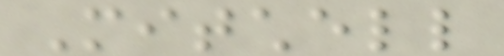Mitchell
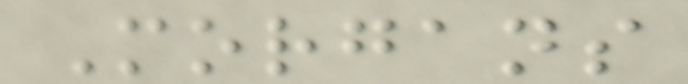Morgans
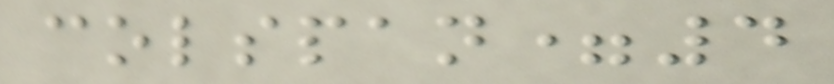colspan=4
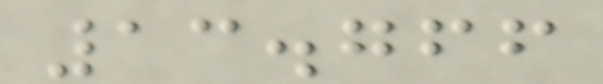13.766
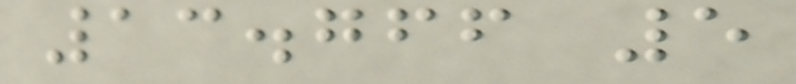13.766 5
